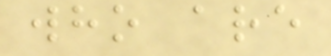who are
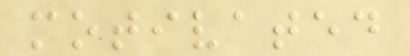motivated
